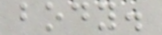body.
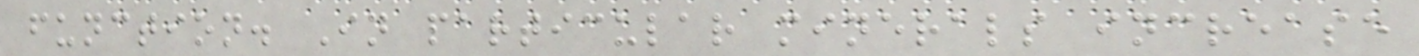function. In particular minerals increase
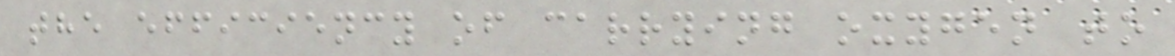the efficiency of carrying oxygen to
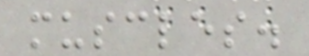muscles.
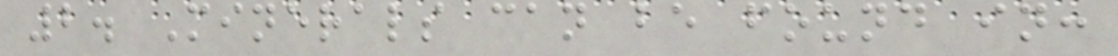2. Minerals can be found in:
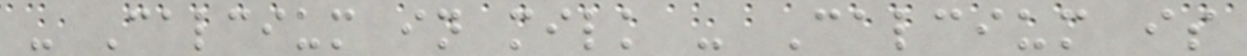- Calcium in milk - Calcium is
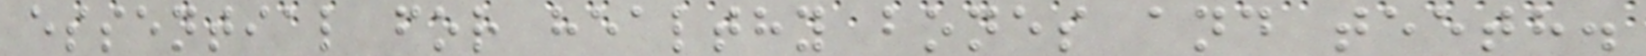essential for healthy bones and teeth.
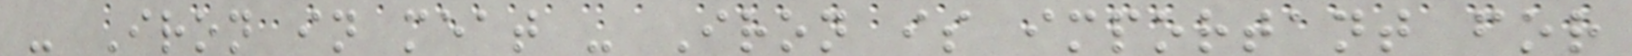- Iron in meat - Iron is important for
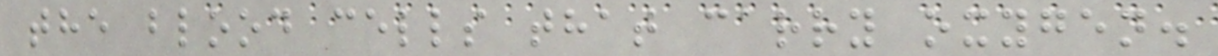the blood cells that carry oxygen.
